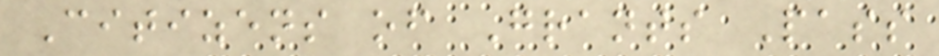Citizens of Grants Pass
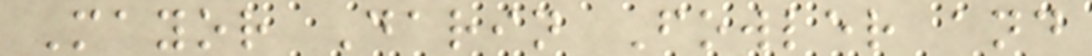Mayor Darin Fowler and
